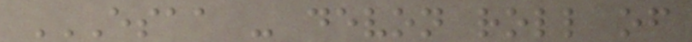ESAA - DEVON ROLL OF
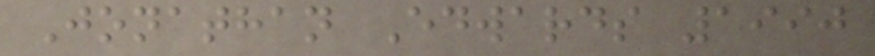Jonathan Edwards 1990
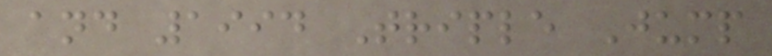and 1994 Triple Jump
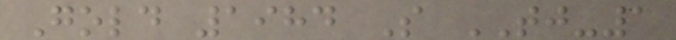Gold 1984 S TJ-1
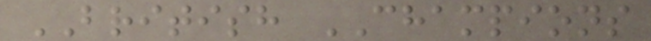BRITISH CHAMPIONS
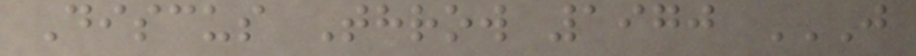Discus Throw 1970 J
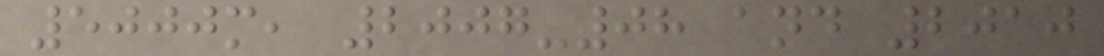5000m, 2007-08 and 2010
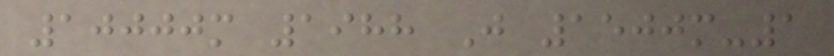10000m 1988 J 1500m-1
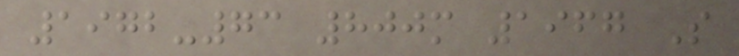1972-73 800m 1967 S
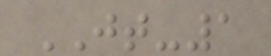JT-1
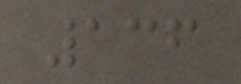136
